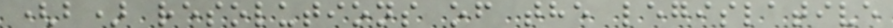(b) resolutions of the legislative
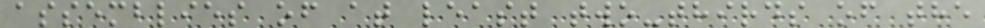assemblies of at least two-thirds of the
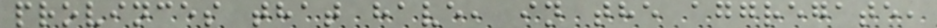provinces that have, in the aggregate,
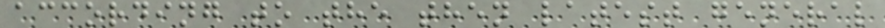according to the then latest general
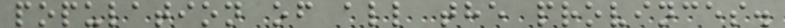population of all the provinces.
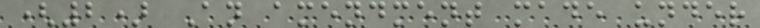(2) An amendment made under
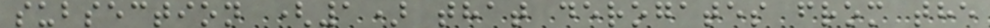subsection (1) that derogates from the
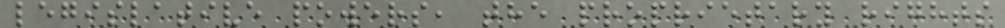legislative powers, the proprietary rights
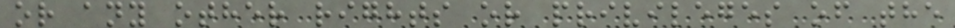or any other rights or privileges of the
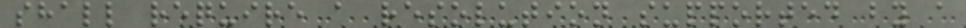shall require a resolution supported by a
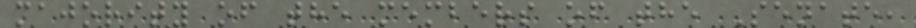majority of the members of the Senate,
